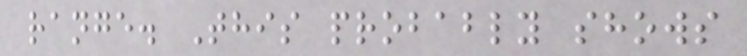range. This probably shows
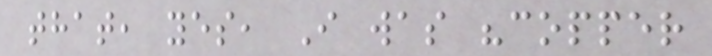that, yes, I was "copper
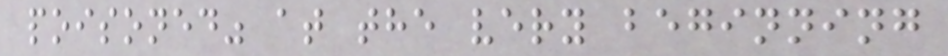poisoned" at the very beginning
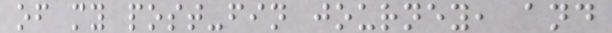of my post-fin journey, and
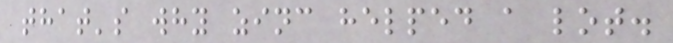that's why zinc helped a lot.
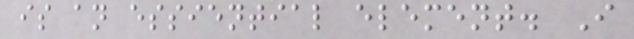is an essiential element. I
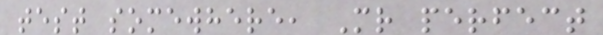test somewhere, Mr perfect
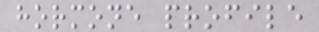hormone profile
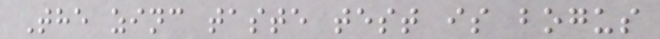The zinc taste test is bogus
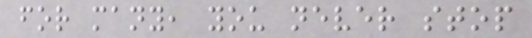for many, you never stop
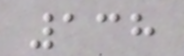138
